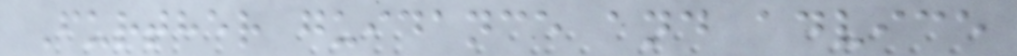Further guidance and advice
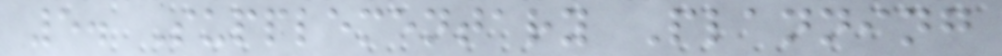5. Supplementary Planning
